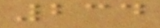234
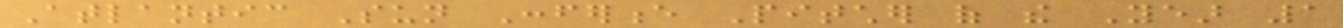Atlantic Sun Conference Pitcher of the Year 1
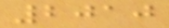2010
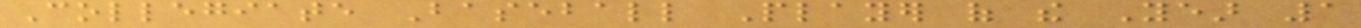Collegiate Baseball Player of the Year 1
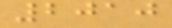2010
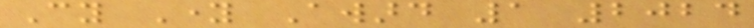Cy Young Award 1 2024
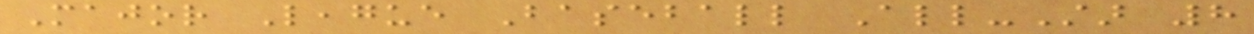Major League Baseball All-Star 8
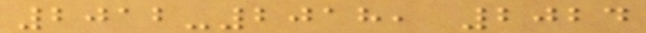2012-2018, 2024
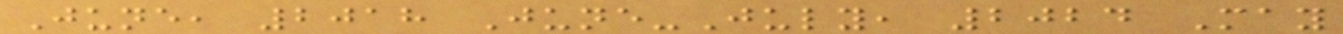June, 2018 June-July, 2024 May
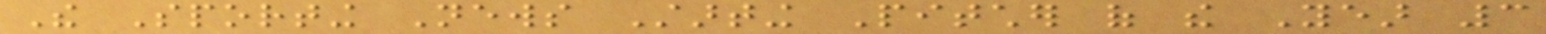The Sporting News Starting Pitcher of the Year 3
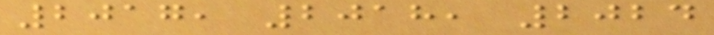2017, 2018, 2024
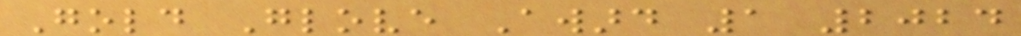Gold Glove Award 1 2024
